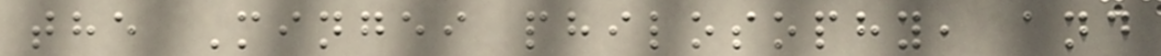the Mingei philosophy, and
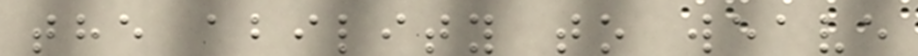the ability to weave
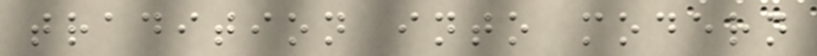tradition into modern
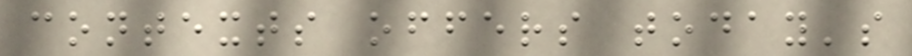contexts offers today's
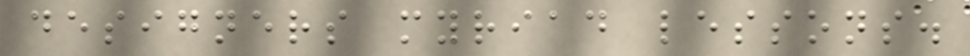designers myriad lessons.
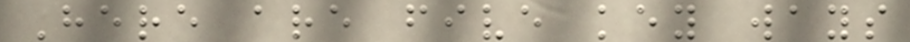Here are five key ways
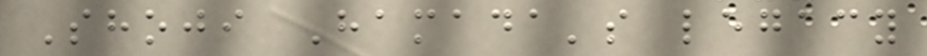Shoji Hamada's legacy
